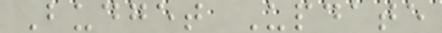Budget Update
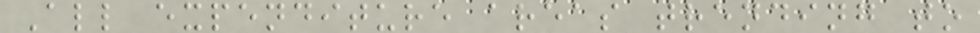All expenditure areas trending to
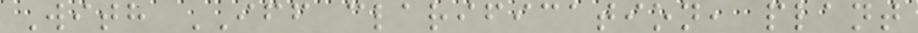With IFF clarification, plant
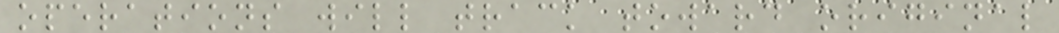operations will track toward original
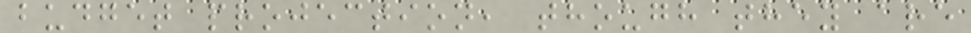budget projection, though they are
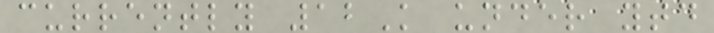currently 12K under ytd
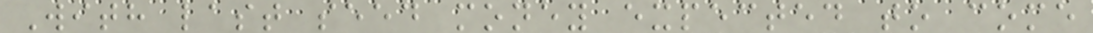With last seed money expected to come
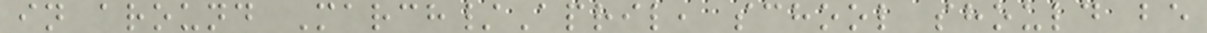in around March/April, school should be
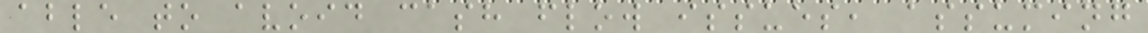able to avoid cash flow issues, assuming
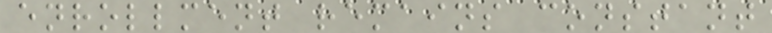enrollment remains constant
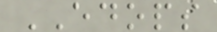EDOPS
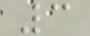3
